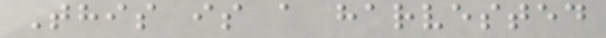This is a harvested
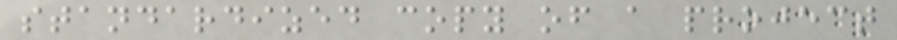standardized copy of a project
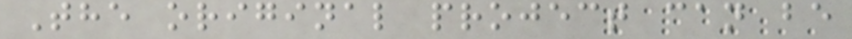The original project can be
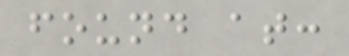found at:
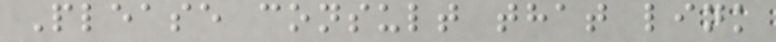Please consult that link
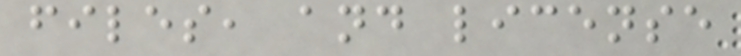files, and license
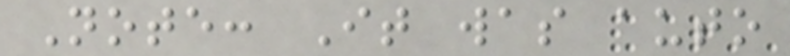Note: It was auto
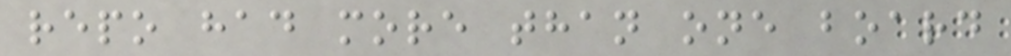repo had more than one board
